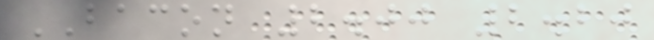BACON 2.00 2.20
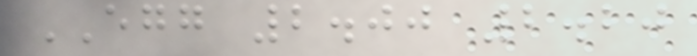EGG 2.00 2.20
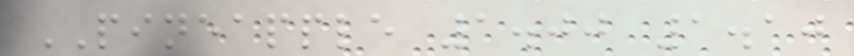PINEAPPLE 1.00 1.10
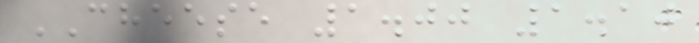CHEESE 1.00 1.10
